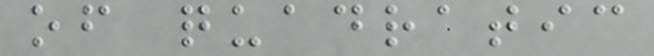of quadratic
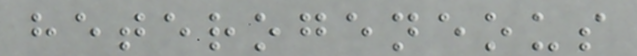heterogeneous
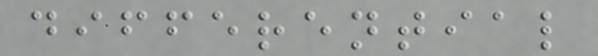differential
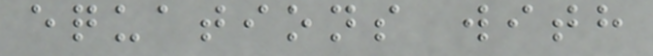equations with
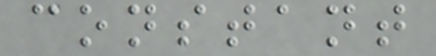constant
